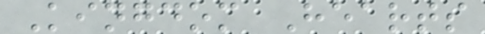Kingdom Hearts
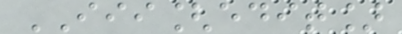III[edit]
